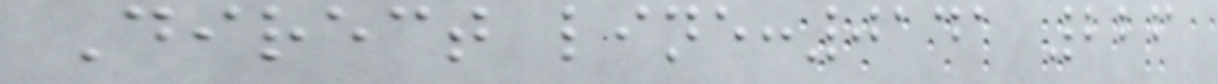Direct line:0141 226
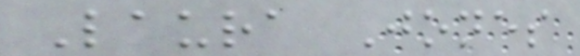Laura Jones
